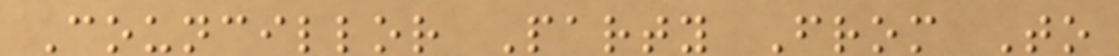Councillor Party From To
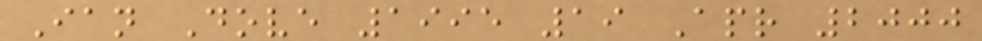Ian Dove 1995 19 Apr 2000
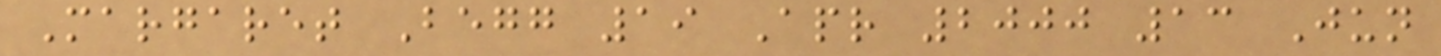Margaret Begg 19 Apr 2000 13 Jun
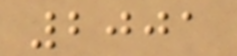2001
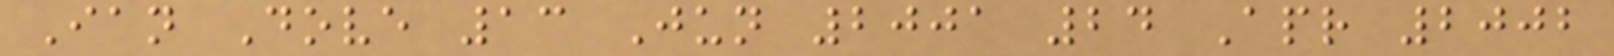Ian Dove 13 Jun 2001 24 Apr 2002
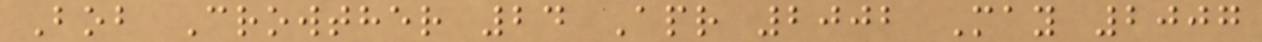Bob Crowther 24 Apr 2002 May 2007
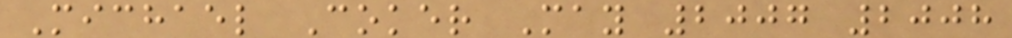Michael Coker May 2007 2008
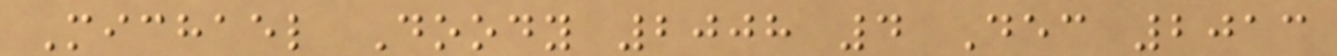Michael Doody 2008 4 Dec 2013
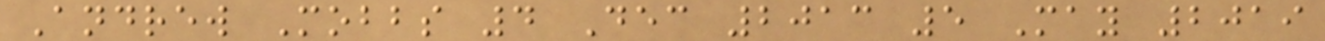Andrew Mobbs 4 Dec 2013 5 May 2019
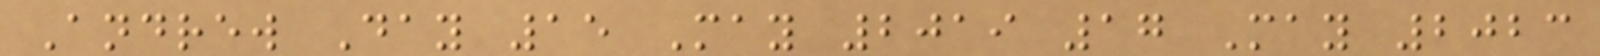Andrew Day 15 May 2019 17 May 2023
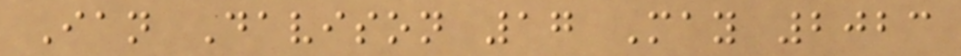Ian Davison 17 May 2023
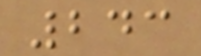243
